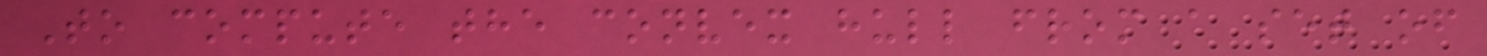To compute the convex hull from a set of
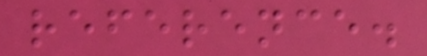reference.
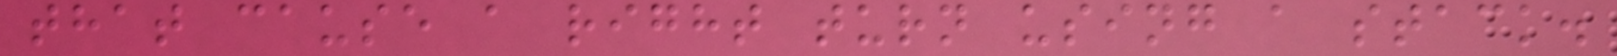that cause a right turn using a stack.
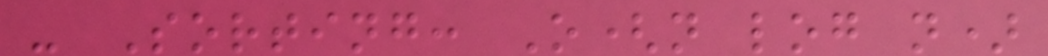- Sorting: O(n log n)
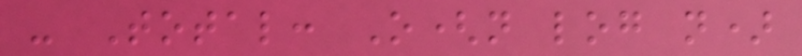- Total: O(n log n)
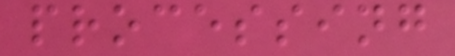processing
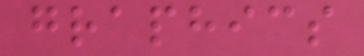graphics
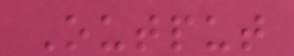Output
